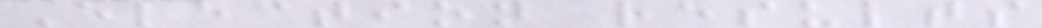Election results
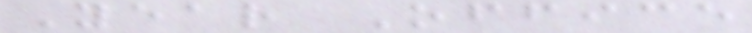Year Office
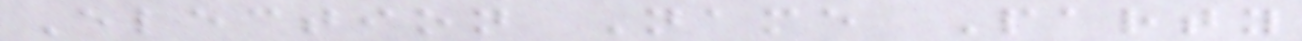Election Name Party
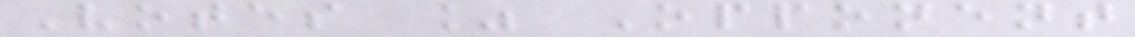Votes % Opponent
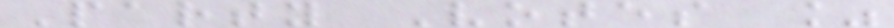Party Votes %
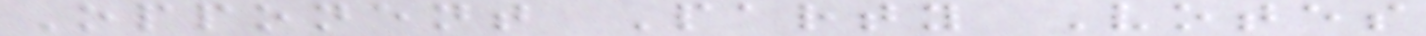Opponent Party Votes
